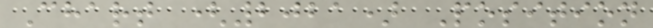Chart (2021) Position
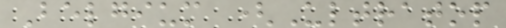Belgium (Ultratop
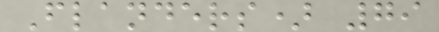Flanders) 79
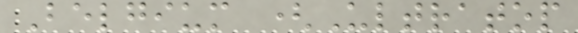Belgium (Ultratop
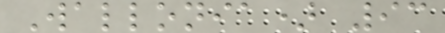Wallonia) 93
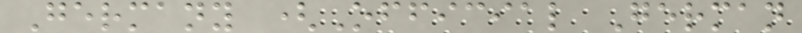Germany (Official German
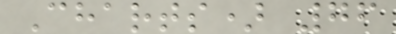Charts) 76
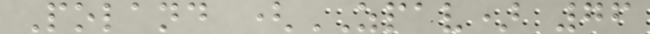Poland (ZPAV) 76
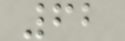62
